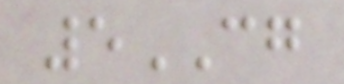5CG
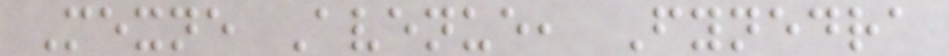Mexne Avenue, Fynedra
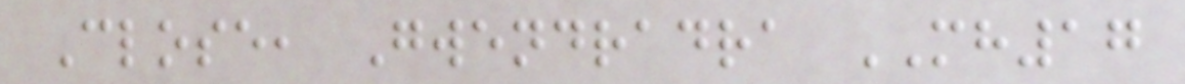Close, Gwendradra MH17
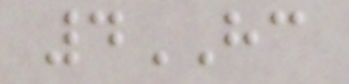4HC
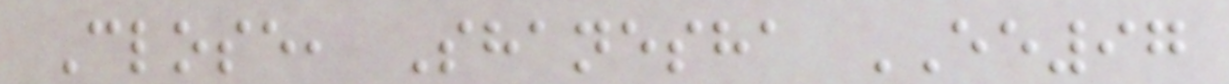Close, Shanesha EE97
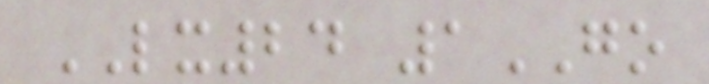LX24 1GO
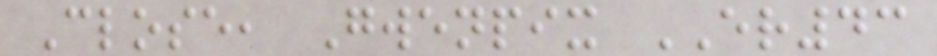Close, Gwenpix ER43
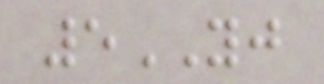5YJ
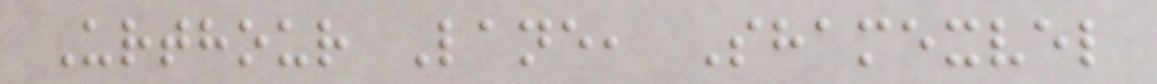Urthour Lane, Shamexvel
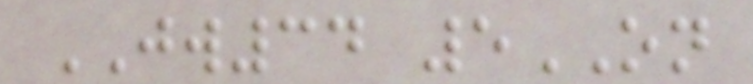JW34 5ON
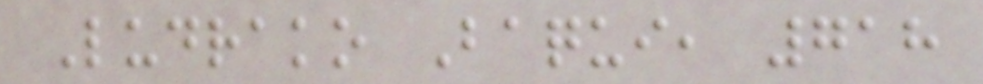Ludrako Baqui, 718
